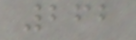262
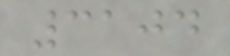3104
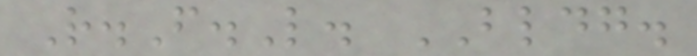R.F.L. BLDG.
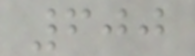600
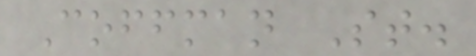Coffman St.
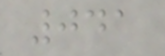041
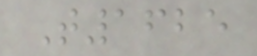T1625
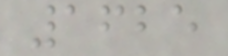1625
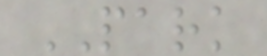PARK
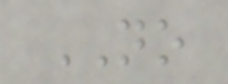NO
